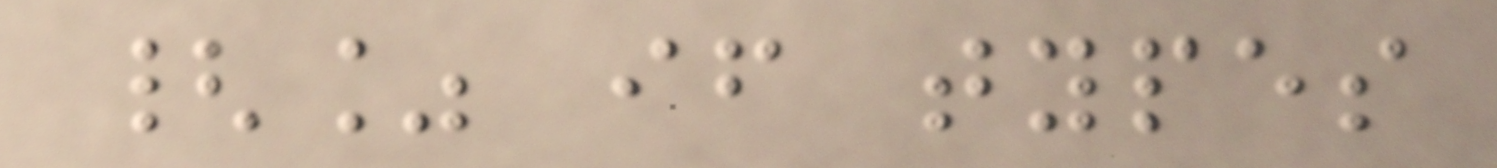{% if types
